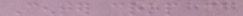Center crop @
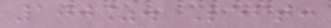100%. Left:
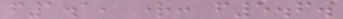f1.1, right: f5.6.
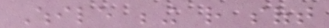While being rather soft
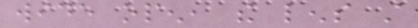wide open, the lens still
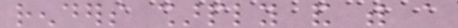renders sharply and with a
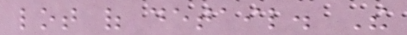lot of detail. The
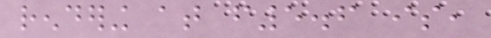rendering at f5.6 is,
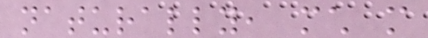naturally, much more
